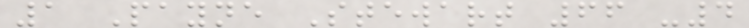1 Payne Stewart 66 -4
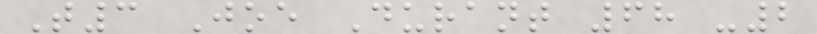T3 Joe Durant 68 -2
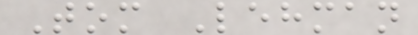Tom Lehman
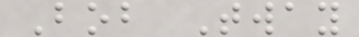Bob Tway
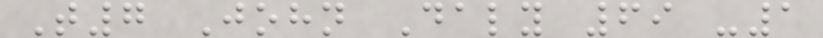T7 John Daly 69 -1
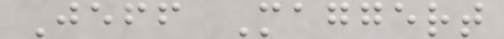Jeff Maggert
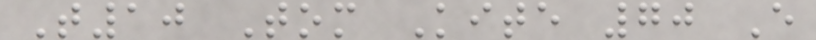T10 Tom Kite 70 E
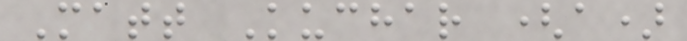Matt Kuchar (a)
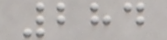284
